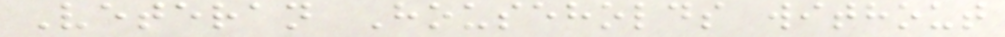Veteran Households without
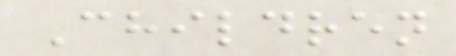Children
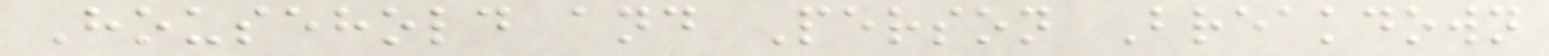Household and Person Breakdown
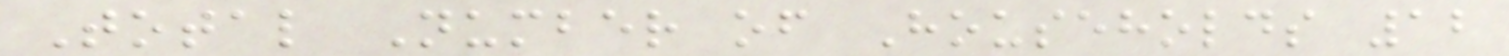Total Number of Households 12
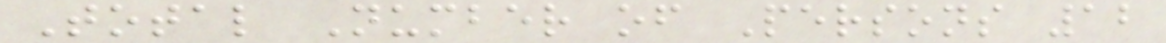Total Number of Persons 12
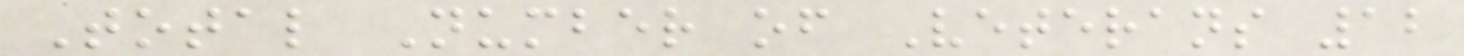Total Number of Veterans 12
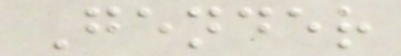Gender
